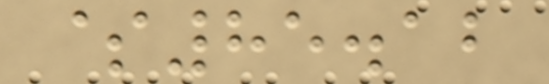$85.12
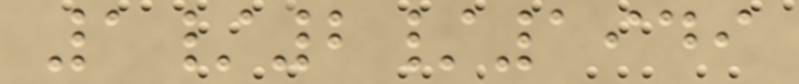1/2/1949
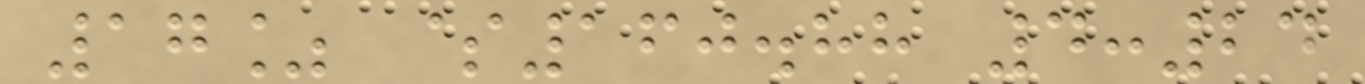17% $160.88 4:24
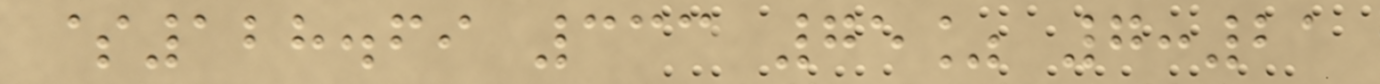$128.69 333 75% 7:21
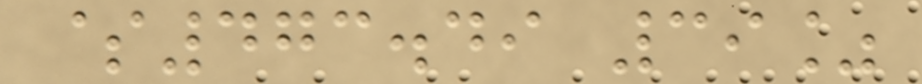$473.49 39%
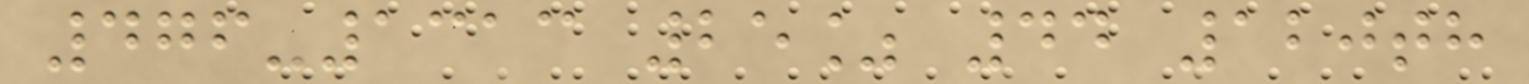476-1313 25% 44 120th
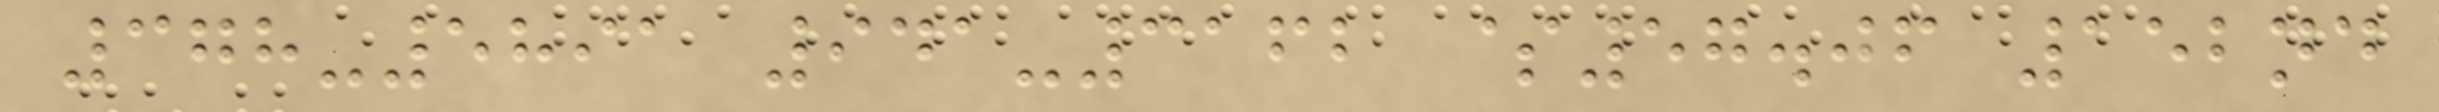378-5891 941-3162 $57.06 152nd
